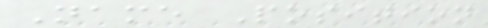Name Position
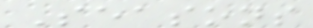Seasons
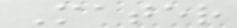Mater
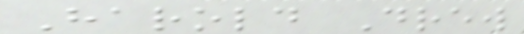Harold Drew
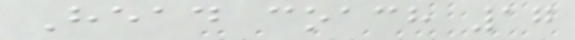Head coach 17
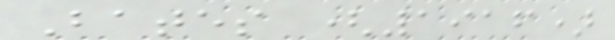Bates (1916)
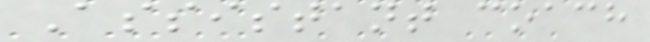Assistant coach
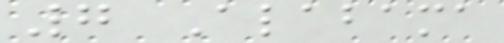7 Alabama
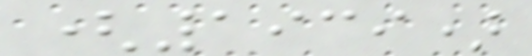(1939)
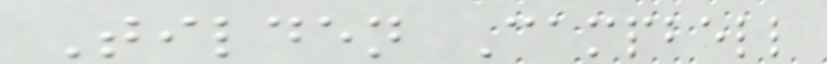Tilden Campbell
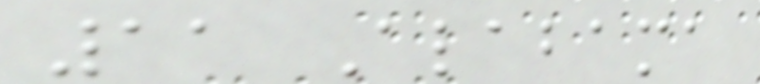11 Alabama
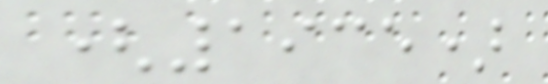(1935)
